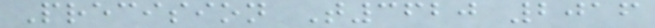Precision T3620 2016
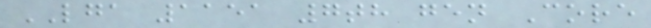LGA 1151 7th gen Core
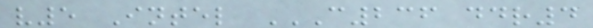v5 Intel C236 DDR4
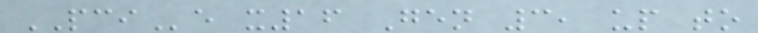PCIe x16 Gen 3, up to
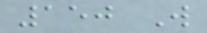150 W
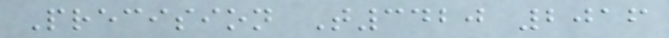Precision T3420 2016
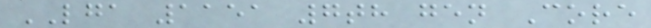LGA 1151 7th gen Core
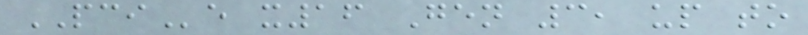PCIe x16 Gen 3, up to
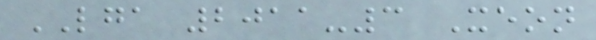LGA 2011-3 Xeon
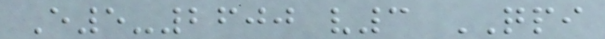E5-2600 v3 QPI
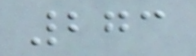273
